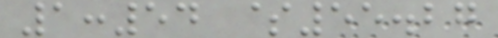1:54 $55.27
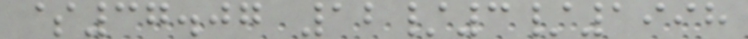$37.07 12/3/1998
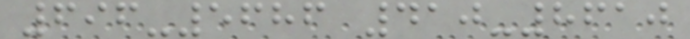696-5686 410-8610
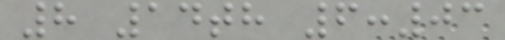8 14th 6:03
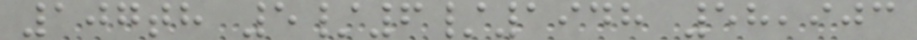107th 5/6/1948 58,903
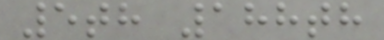5th 188th
